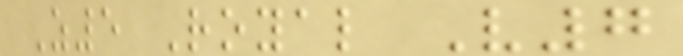Z5 Royal V7
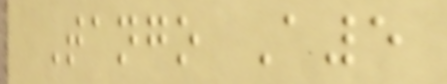Tango A5
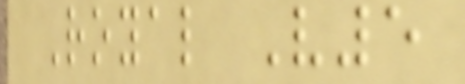Royal V5
